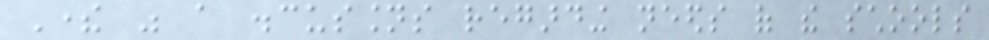There was a discussions regarding needs of the schools
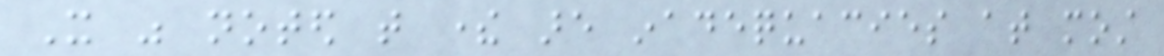It was noted that there are inadequacies at most
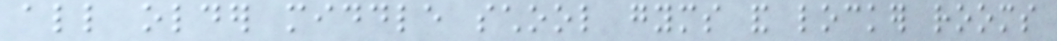all older middle school gyms and locker rooms
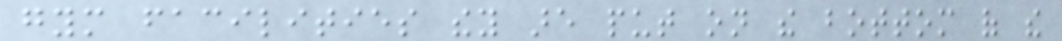gym facilities they are put on the bottom of the
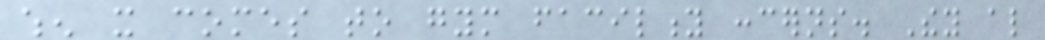when it comes to gym facility concerns. They also
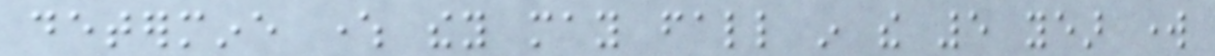determine where they may fall in the 5 year work
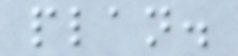plan.
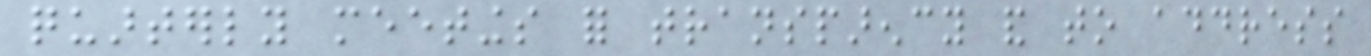quarterly meetings for transparency and to address
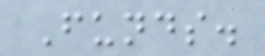Funds.
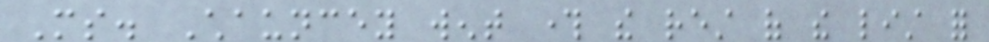Ms. Chauncey went through the rest of the list for
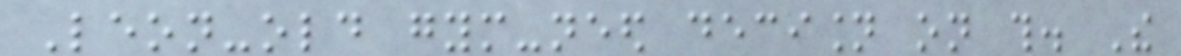Leon-old gym-need decision on this. The
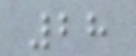28
